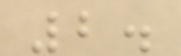2.
